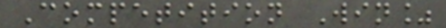Competition Win%
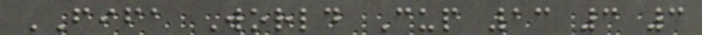FIFA World Cup 13 3 3
